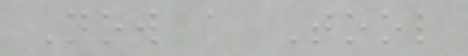Now a Tool
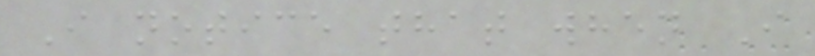I notice that when I
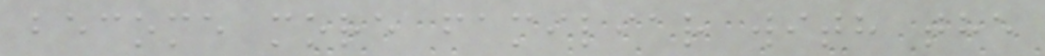become more familiar with the
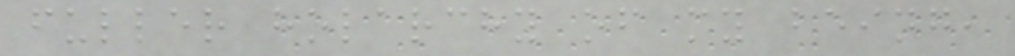fuller holarchy of my being,
